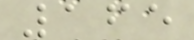165
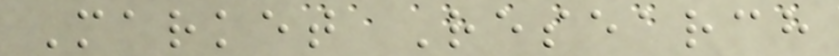Market Research
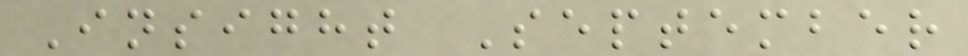Insight September
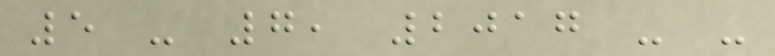5 - 7, 2017 - -
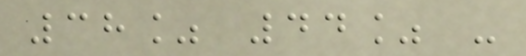38% 44% -
